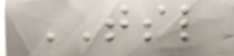TSL
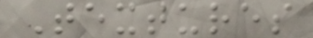Textures
